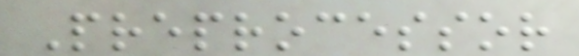Preprocessor
